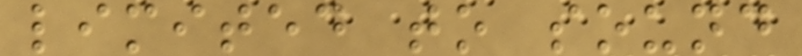limited to sound
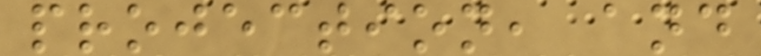projection, and
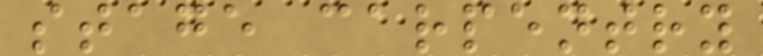stage carpentry
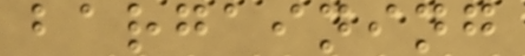bargaining
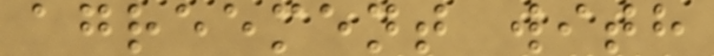agreement with
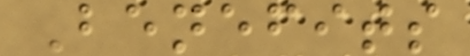Benefits
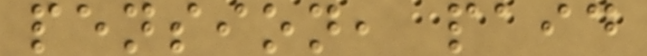pension, paid
